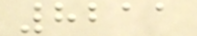8211
